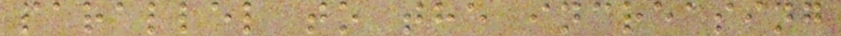parallel to the increasing
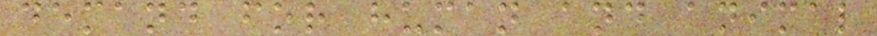demand for human and animal
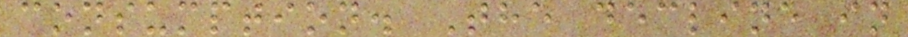consumption. The decline in
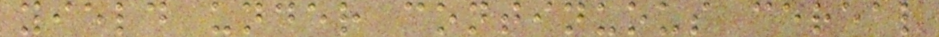yield under continuous cereal
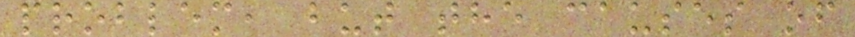problem, but the causes of
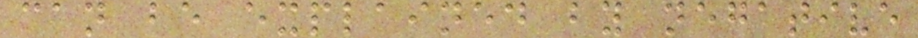can be explained by negative
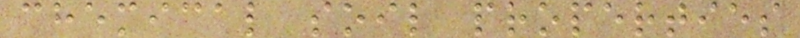chemical soil properties
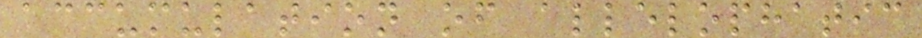accumulation of allelophatic
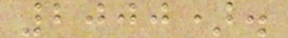2000).
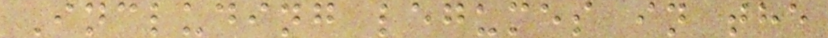Including legumes in the
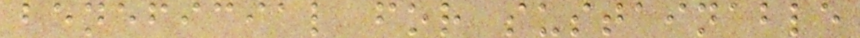beneficial for sustainable
